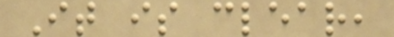It is clear,
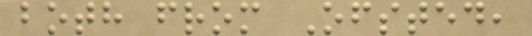both from Ofsted,
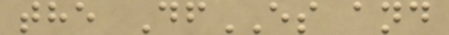the DfES and
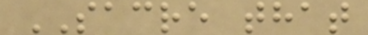SACRE that
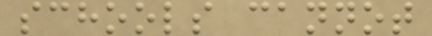schools cannot
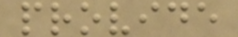provide
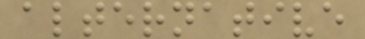alternative
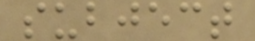subject
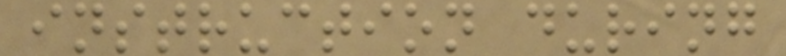instruction during
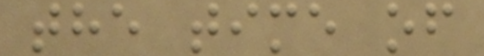the time of
